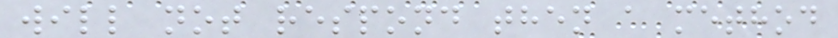will not respond then a method
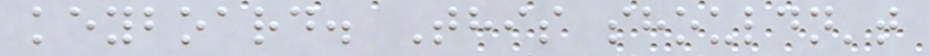keyboard. This shouldn't
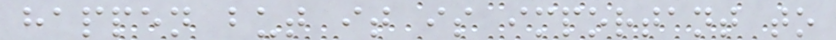happen but it is important to
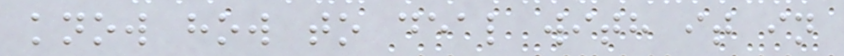know how to deal with it in
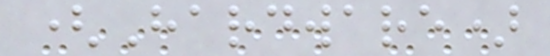(Hardware)
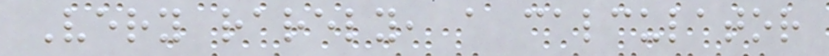Very rarely, a calculator
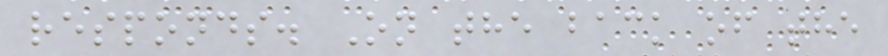responds. On the back of the
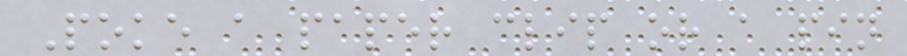Poke a paper clip or a pin
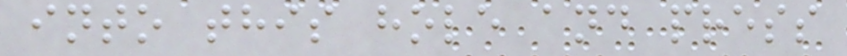into this hole and press
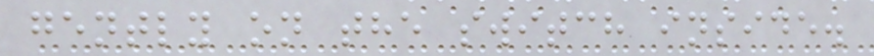gently on the switch inside.
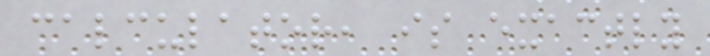calculator, is exactly
